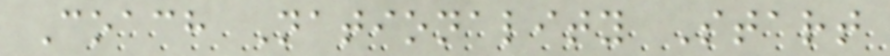Coach Nationality Start
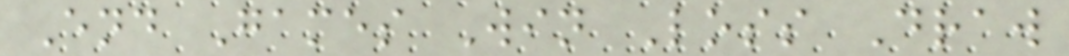End Games Win Loss Draw
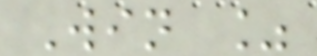Win %
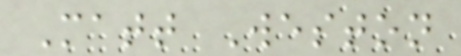Matt Weston
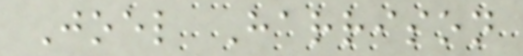Joel Harrison
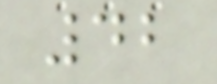42
